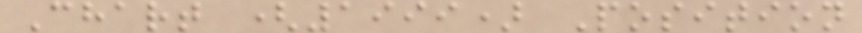Chart (1999) Position
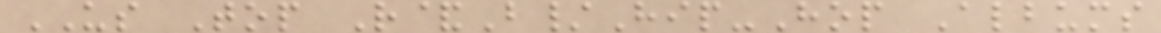US Top R&B/Hip-Hop Albums
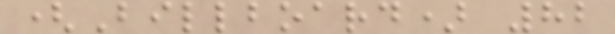(Billboard) 82
